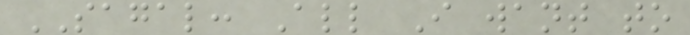SAGAL: All I want to
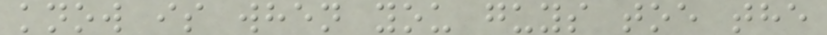know is when you guys toe the
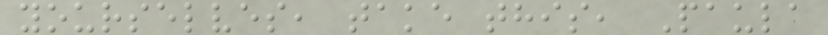yourselves, take this, Paula
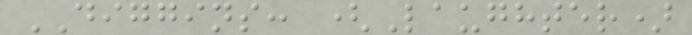DIGGINS: (Laughter)
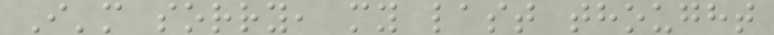I'm sorry, my last thought
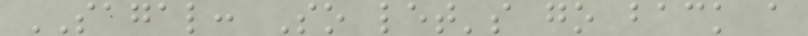SAGAL: So let's go back a
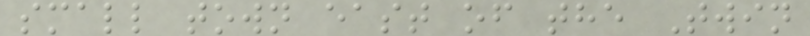small town east of the Twin
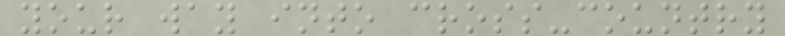your way into cross-country
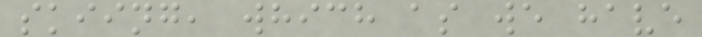skiing, which as we have
